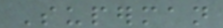Superman
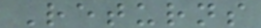Returns
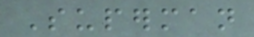Superman
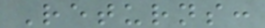Returns:
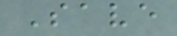Save
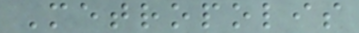Metropolis
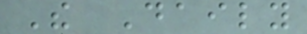The Daily
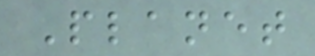Planet
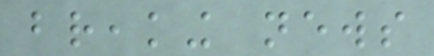breaking news
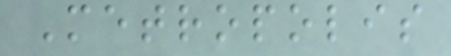Metropolis
